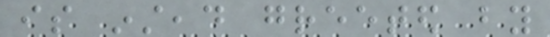is instead greeted by
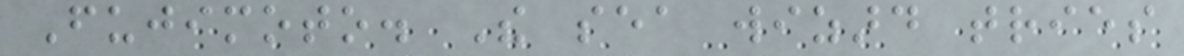Fujimoto. The sea wizard tries
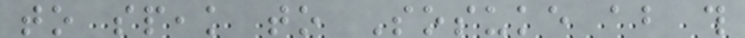to speak to Sosuke about this
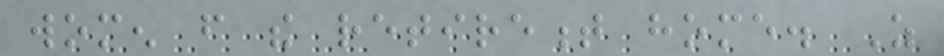women from the retirement home. As
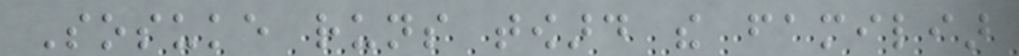Sosuke runs toward the familiar
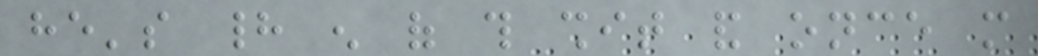he's had enough of this shit and once more
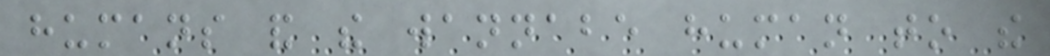humans and the wannabe human to the
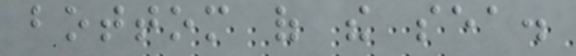bottom of the sea.
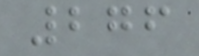276
